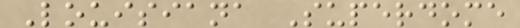Louisiana Superdome
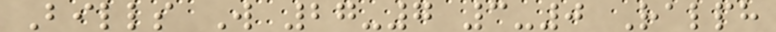Bills W 27-7 3-0 Ralph
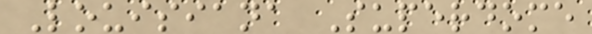Louisiana Superdome
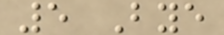5 Bye
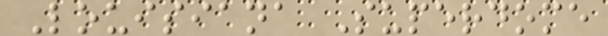Louisiana Superdome
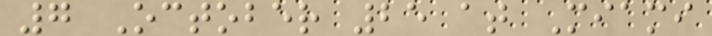7 October 25 at Miami
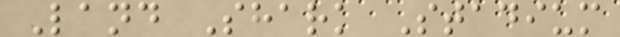Land Shark Stadium
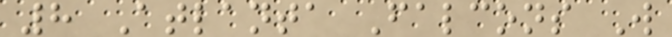8 Atlanta Falcons W
